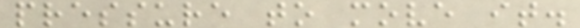pressure to move it.
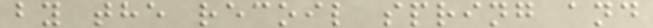by the recoil spring and
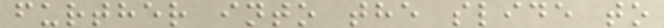further into the slide to
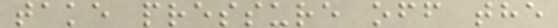take pressure off the
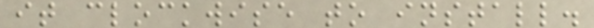it clockwise to install.
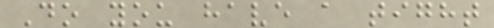Do you have a tight
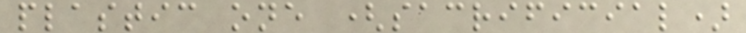plastic one (sacrificial)
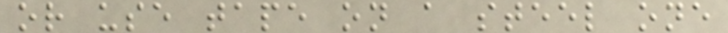or use tape on a steel one
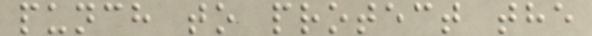punch to protect the
